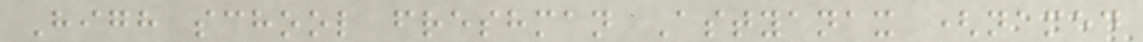High school freshman Astyanax (named
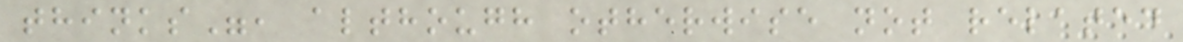thinks", although otherwise not related
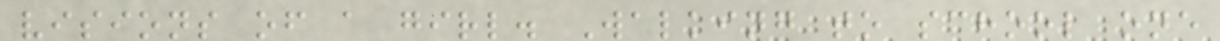visions of a girl. Walking to school one
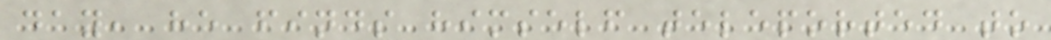day, he finds himself teleported to
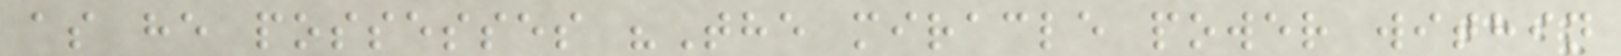as he possesses "The miracle power within
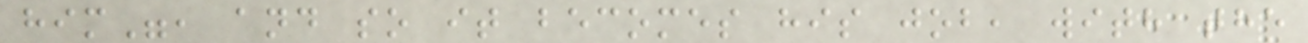him", and so it becomes his job, with the
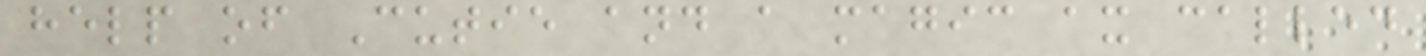help of Cutie and a magic ax called
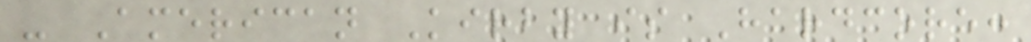- American Kirby is Hardcore:
